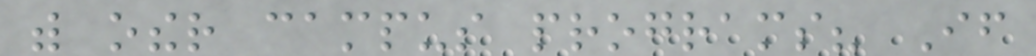with other campus programs? If
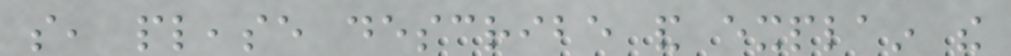so, please describe and explain the
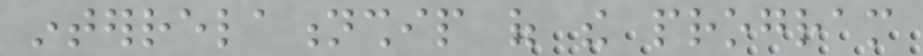interrelationship of the program
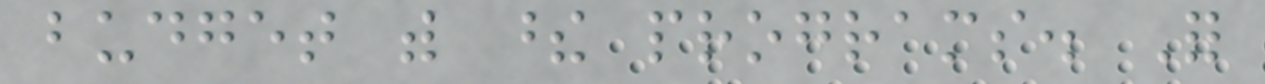budget with these programs. For
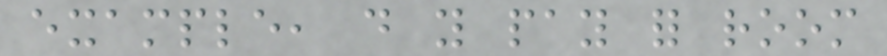example, do you pay for room
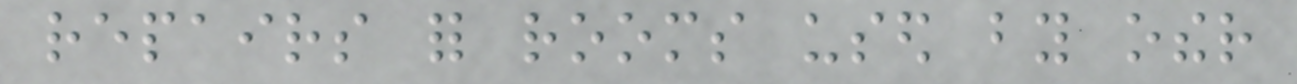repairs for rooms used by other
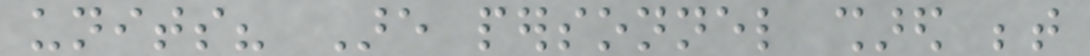units? Are personnel shared between
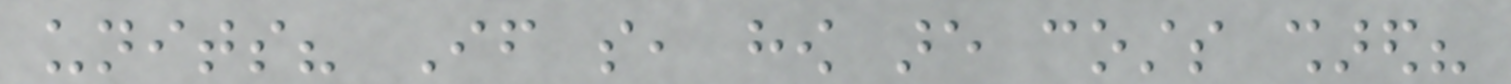units? If so, how are costs shared?
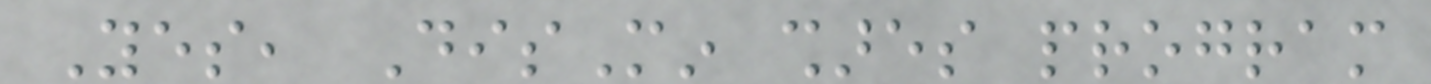Yes, DisMin shares program
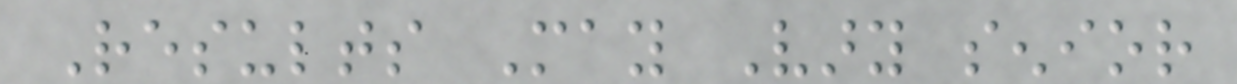Results May Vary senior
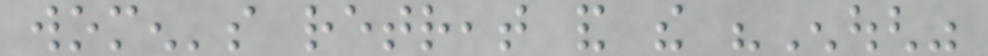women's retreat and the "Enough"
